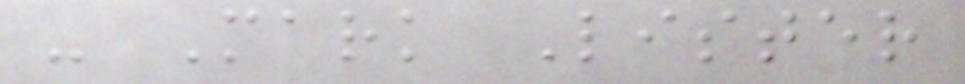- Mark Lister
